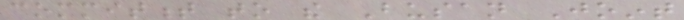commitment to the Busan Joint
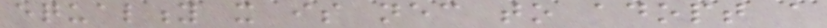equality it is necessary to adopt a
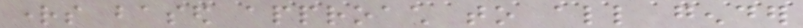rights based approach to all gender
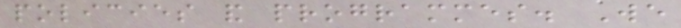policies and programmes. We
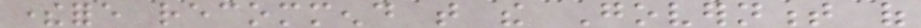therefore recommend that the Government of
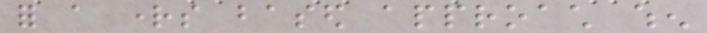for a rights based approach when
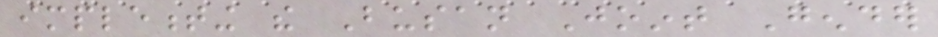implementing the Busan Joint Gender
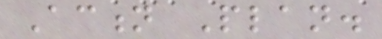Action Plan.
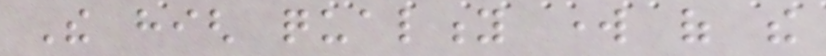The high quality work of the
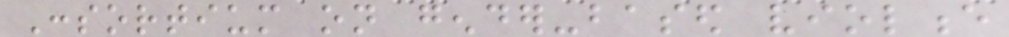Consortium on gender-based violence
